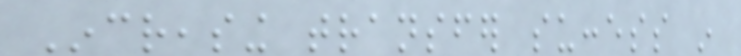Increasing transfer success in
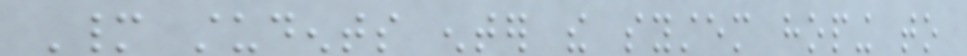Many students enter the system hoping to
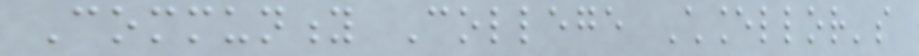Community College Chancellor's
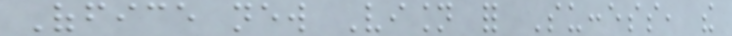Office new Vision for Success, the
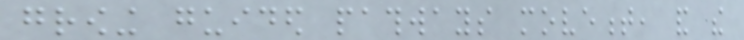growing guided pathways movement, and the
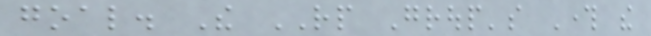goal. The RP Group's Through the
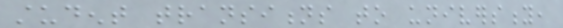student transitions to university,
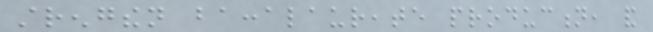strengthen baccalaureate production, and
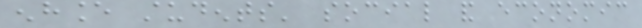enhance students' social and economic
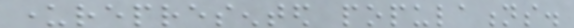underrepresented populations.
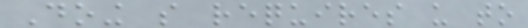Doing so requires us to
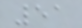51
